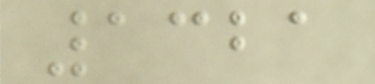1321
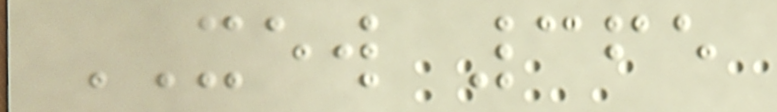XEW 365
